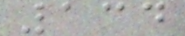134
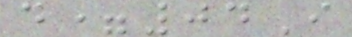d=04I
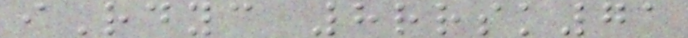iRdyc 8rrsk71
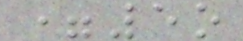=5o
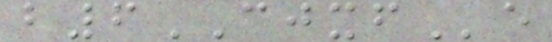b6CJXFe
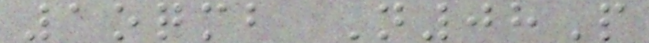1oqmb N08P
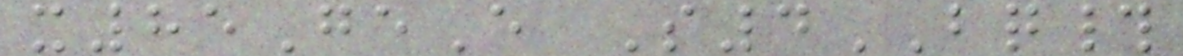x85GeE S4BQ#
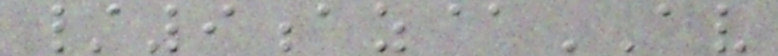/9az@AV
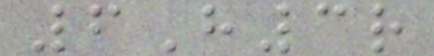6H3r
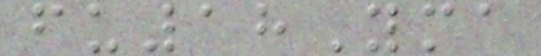fu18Yma
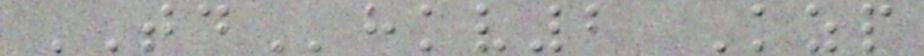TDhkv2 Kzp
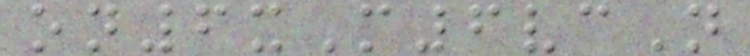on6xM6vcN
